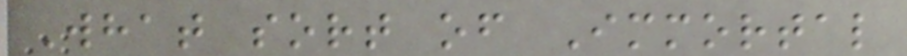What sort of Immortal
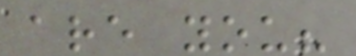are you?
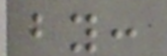by:
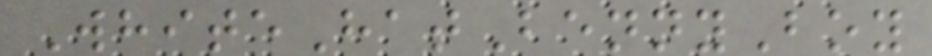WhiteHatBennyBoy
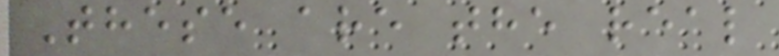These are the real
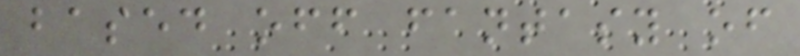based off fantasy of
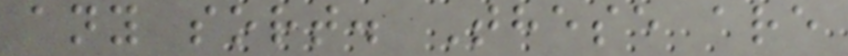any sort. These are
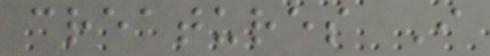creatures I
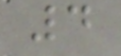4
